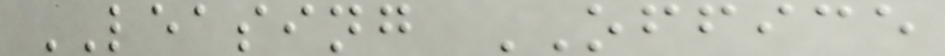LEASING OFFICE
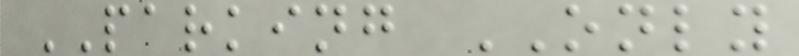PARKING ONLY
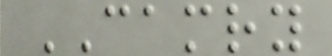CAMRY
